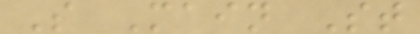S Main St
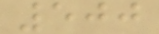500
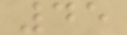45
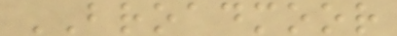BROADMOOR
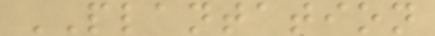PLANTATION
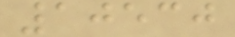10530
